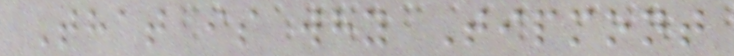That is why Tipmont
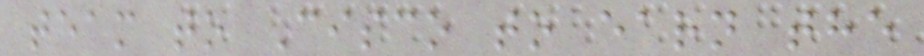team to Cisco to earn the
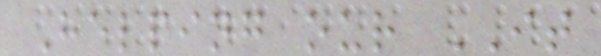Helping our IT
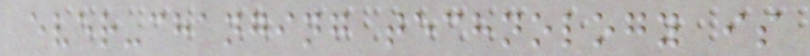ever-changing technology is
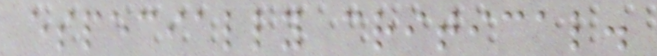especially critical.
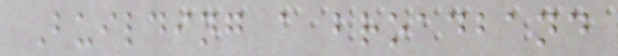Building a broadband
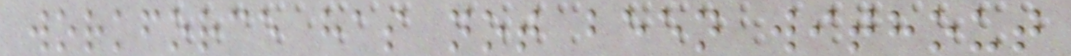workforce has not been without
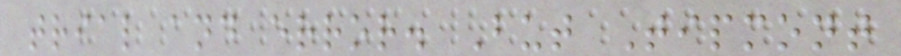trial and error. But Tipmont
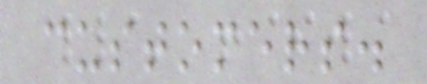customers.
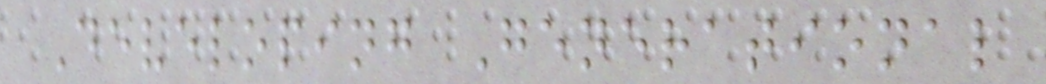Developing Generational
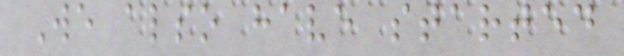We also have started
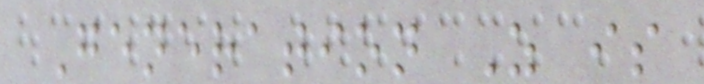Generation Z is
